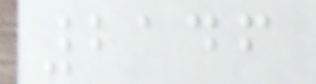2146
